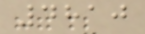4810
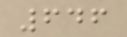646
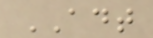ADT
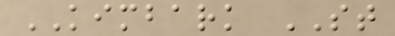KIMBARK ST
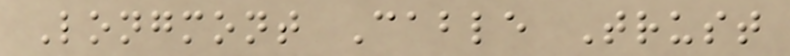Longmont Cable Trust
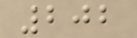202
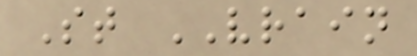St VRAIN
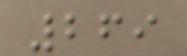269
